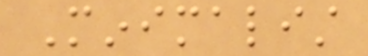Minimalist
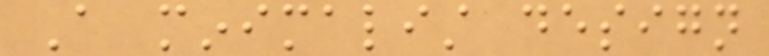A minimalist design
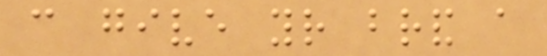can give your brand a
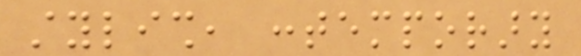stylish, contemporary
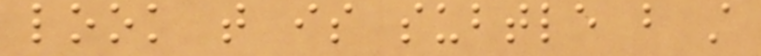look that is subtle but still
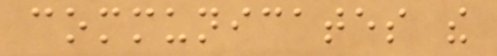communicates the
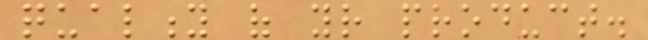quality of your product.
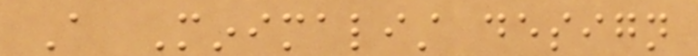A Minimalist design
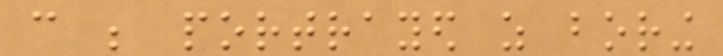can be portrayed as boring
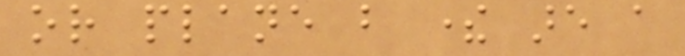or plane but there are a
